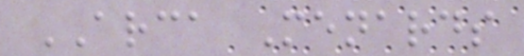ARCA Menards
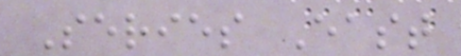Series East
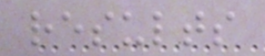results
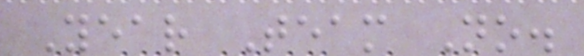Year Team No.
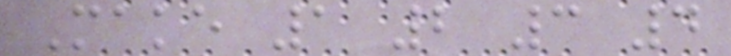Make 1 2 3 4
